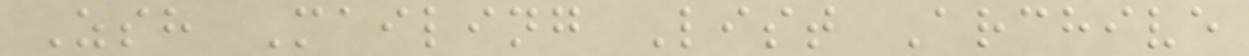Zsh Mailing List Archive
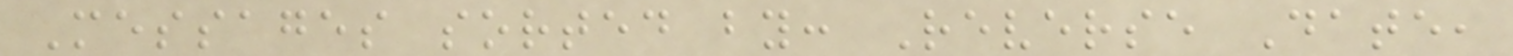Messages sorted by: Reverse Date,
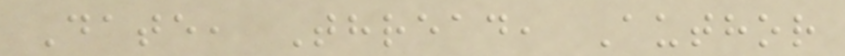Date, Thread, Author
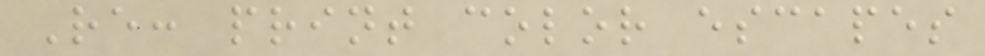Re: print color escapes
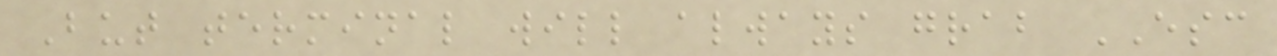But terminal will always grab ESC
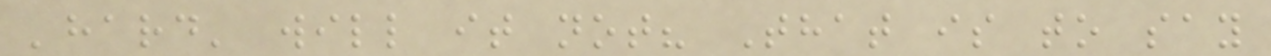'hard' will it not? That is to say
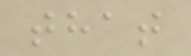that
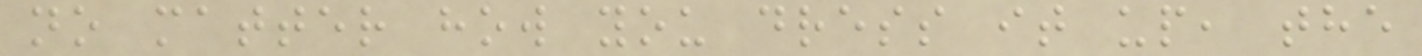no matter how you dress it up, the
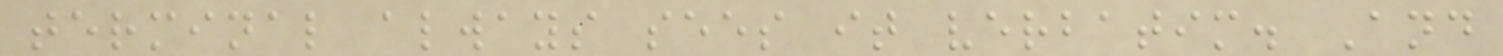terminal always sees it verbatim. And
